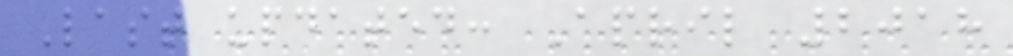Last updated: April 2018
